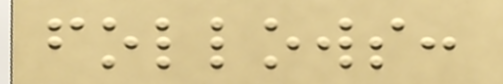follows:
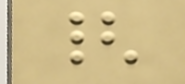{
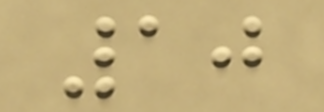10
